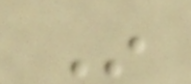In
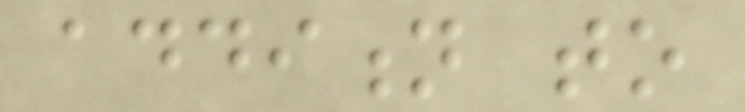addition to
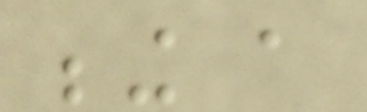being a
